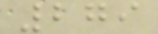279
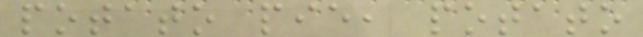potato pie, potato
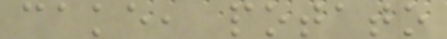cake, potato
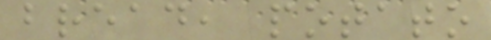bread, potato
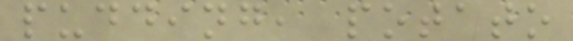pudding, potato
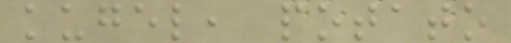kugel, potato
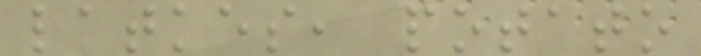latkes, potato
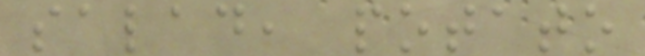salad, potato
